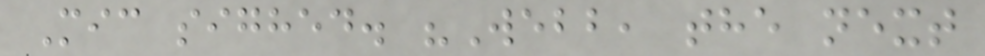Mic sighed. "Webb, the next
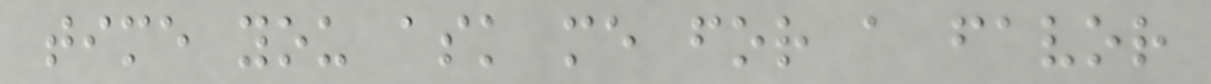time you ask me for a favor
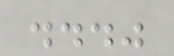..."
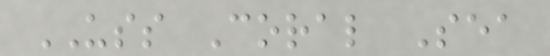USS Coral Sea
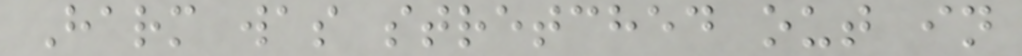Harm was stretched out in
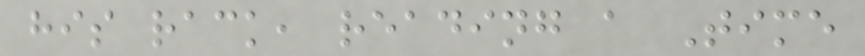his rack, reading a Time
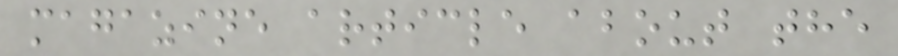magazine article about the
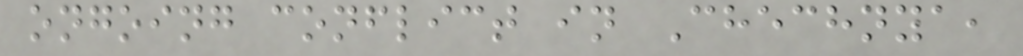ongoing conflict in Chechnya,
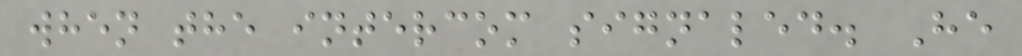when the intercom signaled. He
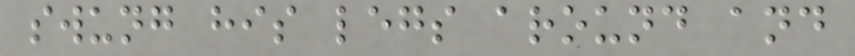swung his legs around and
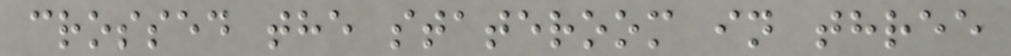crossed the stateroom in three
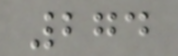274
